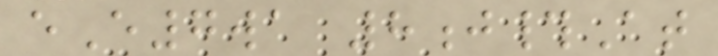eE7wa 8j#At
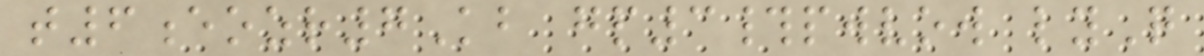t6eozr7Kb gp3#pwvow lyQ
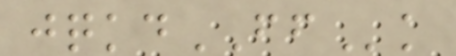jqkdFFk
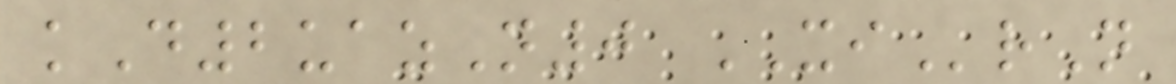kD2uazN0 XIrN
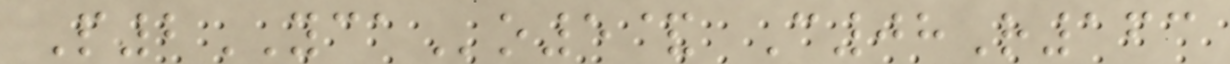P2YCAo5& C08R163
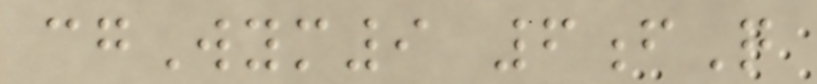cgWym9 6fQ
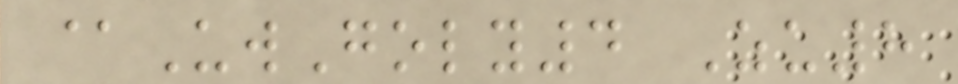@UwGoly4 Zu8
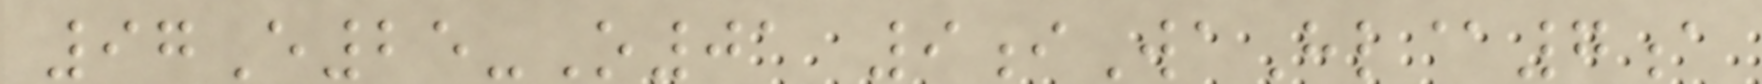97E25-O01 9iWaHl@7a
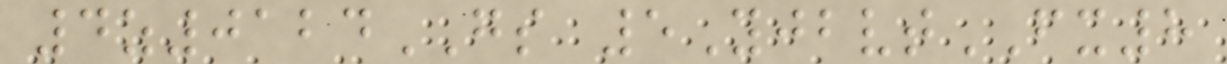4z0124GS 5YjbvtFX8
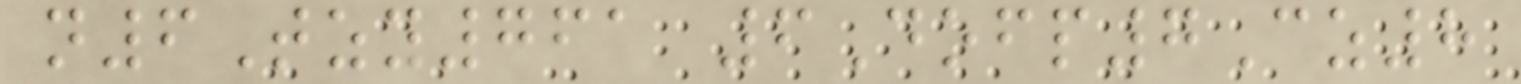n6Tzy761 6Dofp7Cz8
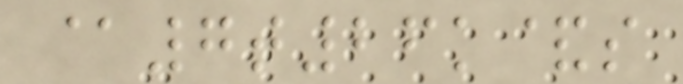@7t26k&s
